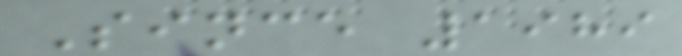Since 1989
